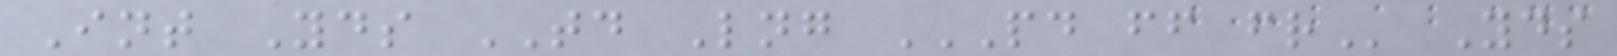Int Yds TD Lng PD FF FR Yds
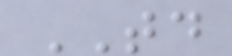TD
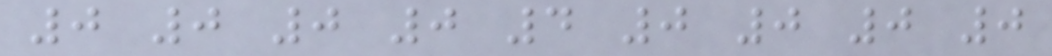0 0 0 0 4 0 0 0 0
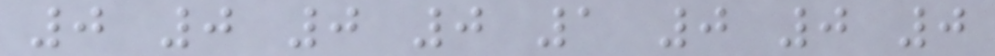0 0 0 0 1 0 0 0
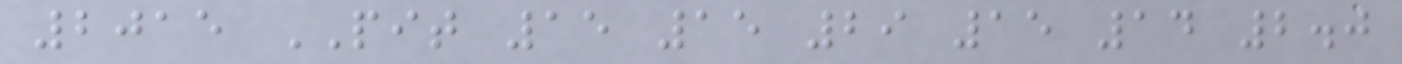2015 PIT 15 15 29 15 14 2.0
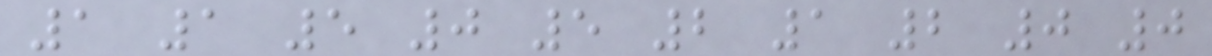1 1 5 0 5 2 1 2 0 0
